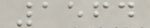1564
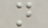n
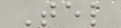Tel
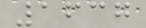1637
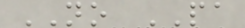NO PA
